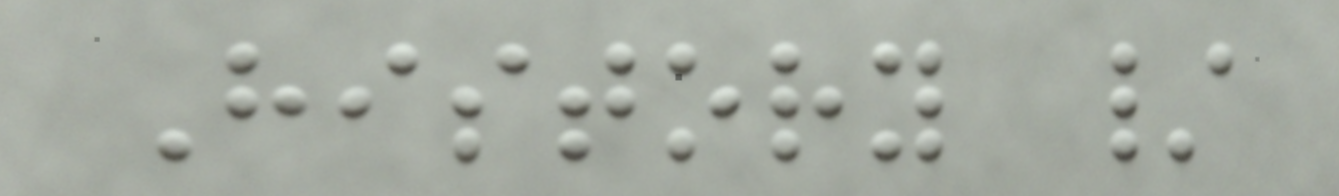History /
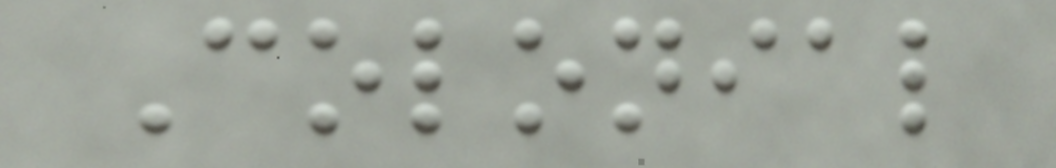Colonial
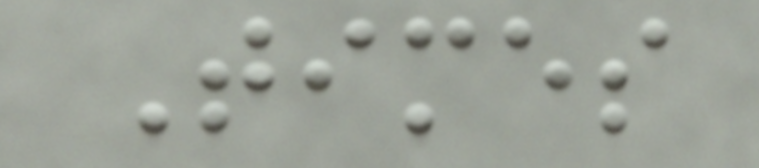Times
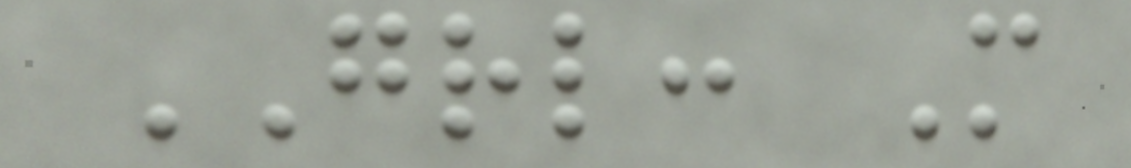GRL: M
